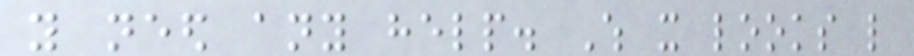you need any help. Which it looks like
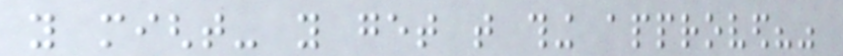you might- you get that thing approved?"
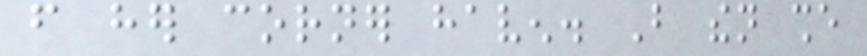from her corner haven. But then she
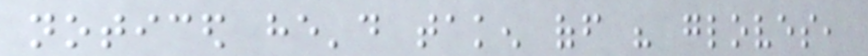noticed he'd taken off his gloves,
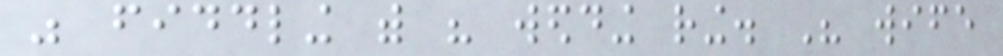was fiddling with his wedding ring. His wife
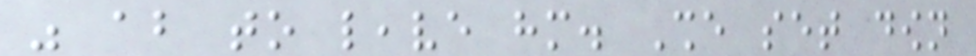was about to leave him. She set down
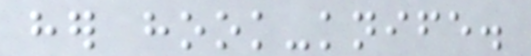her hook-knife.
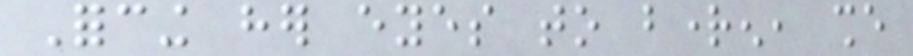Forcing her eyes to brighten, she
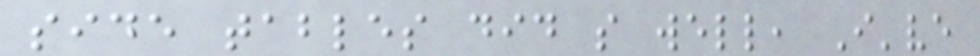side tables did so well, I've
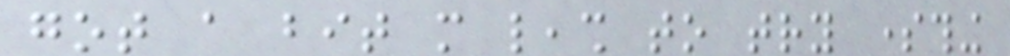got a bit more leash to try something
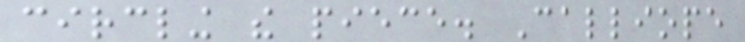circling the piece. Calliope
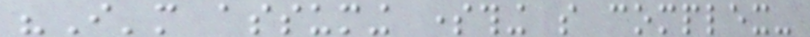"I'm assuming something so complex-
